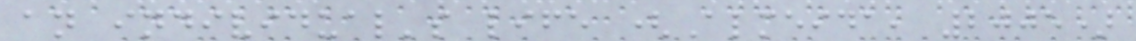an individual's life (Almeida, 2005)
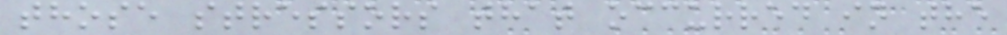those stressors that occurred in the
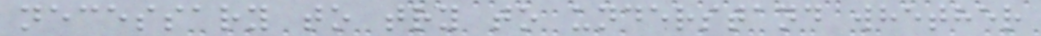necessary to try to understand whether
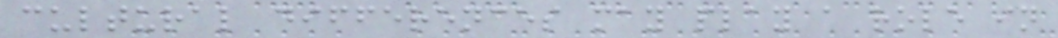cultural differences may play a role in
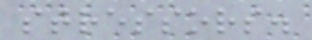stressors.
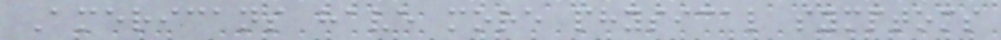Americans have more physical symptoms
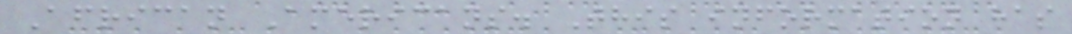African Americans. This information has
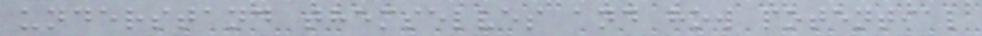understand themselves and how potential
